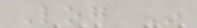Log In
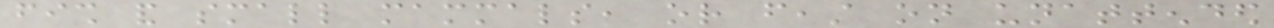fish and small mammals, or feast on unattended
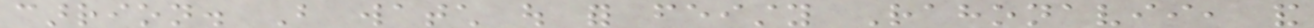carrion. But watch out for feisty Rahonavii, and
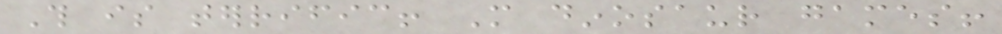This is terrific! More dinosaur games!
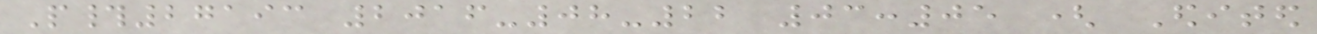P#27193 2016-08-22 03:05 ( Edited
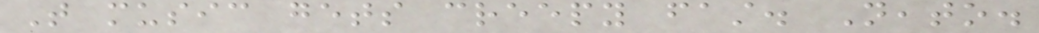That music gets creepy fast. Neato.
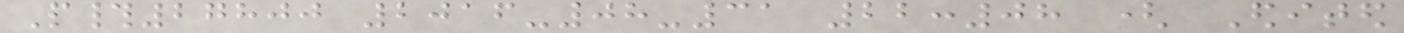P#27800 2016-08-31 22:08 ( Edited
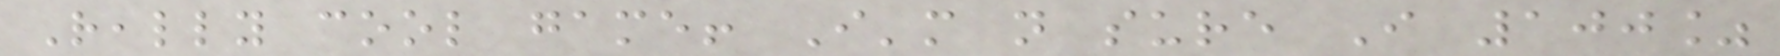Really cool game! I'm not sure I 100%
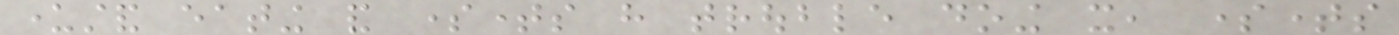understand eating and sometimes have trouble doing it, sometimes
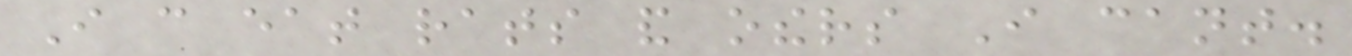I can eat rats and others I cant.
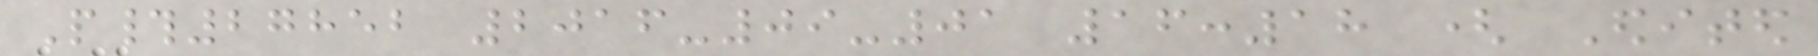P#27852 2016-09-01 16:18 ( Edited
